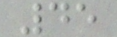45
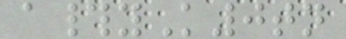a#yK0tn
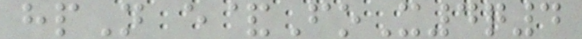hpN e&FoX4q4
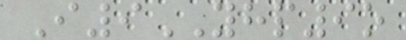I9YHP9o
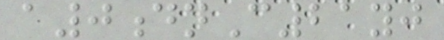a0dnC21yj
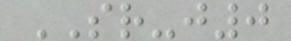SR-j0
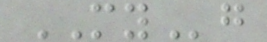MYg
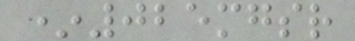*025mgsr
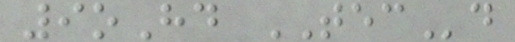9oHd TECd
